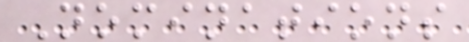Nominations
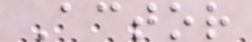Actor
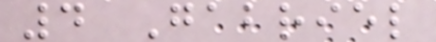4 Gabriel
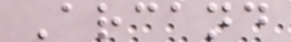Arcand
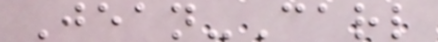Jean-Carl
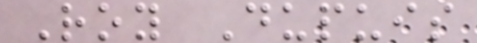Roy Dupuis
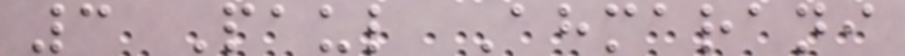3 Paul Ahmarani
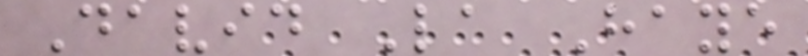David La Haye
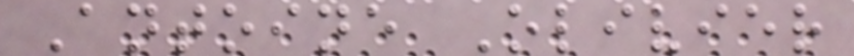Antoine Olivier
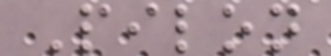Pilon
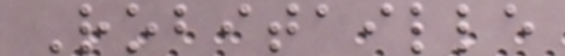Robitaille
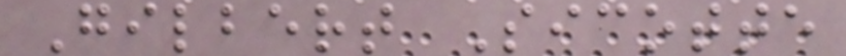Gilbert Sicotte
